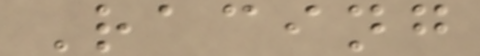Racing
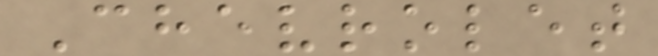Chevrolet
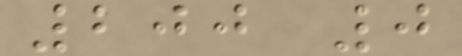200 0
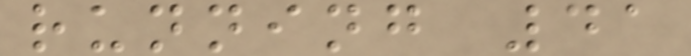running 41
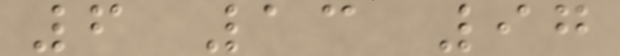6 13 97
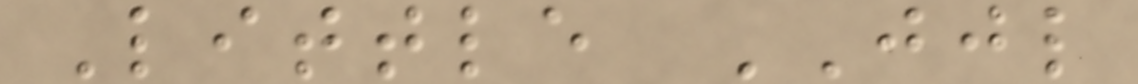Little JJL
